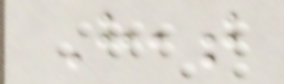Heat
